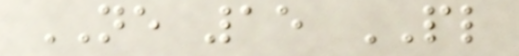NE 15 PL
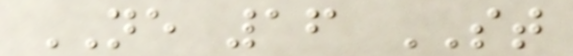NE 16 ST
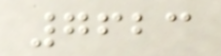7623
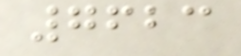7623
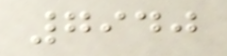7940
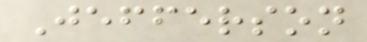Jefferson
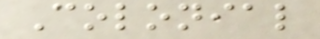Colonial
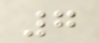7
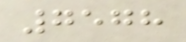7578
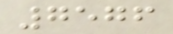7576
